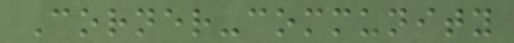Corner-community
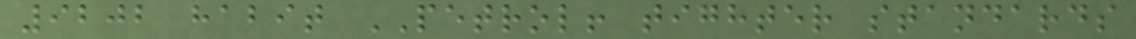9202 habit PETROL! tighter standards
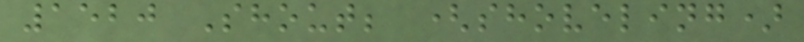1520 Shout; (shoveling)
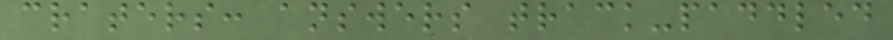craters: answers track-paddled
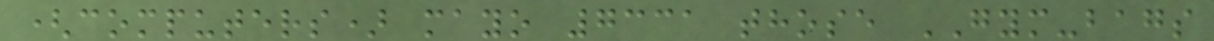(computers) mayo 7331 those GYM-bags
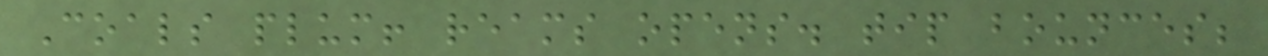Coals plum! reams opens. tip bounces;
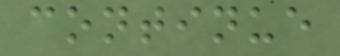continue
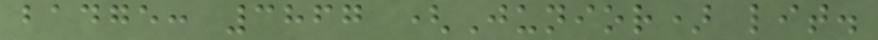badge: 3867 (Junior) lit.
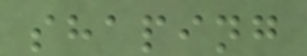shaping
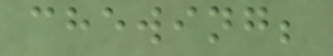chewing;
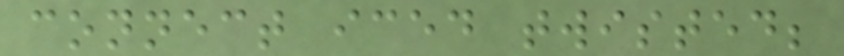connect iced twisted;
